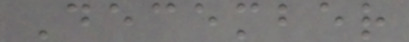December
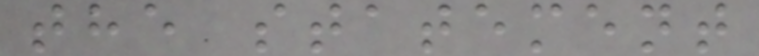the statement
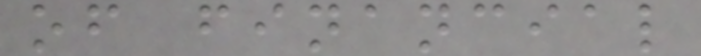of financial
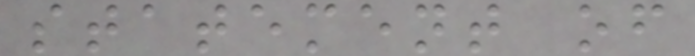statement of
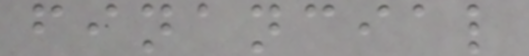financial
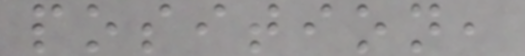position,
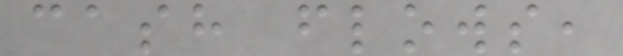cash flows,
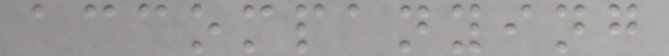accompanying
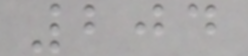204
